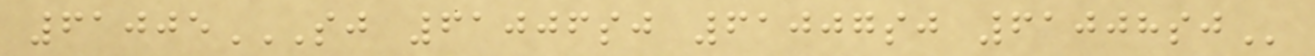61005SJ 61006SJ 61007SJ 61008SJ
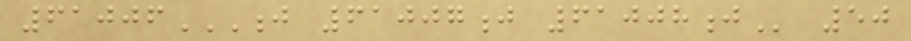61006J 61007J 61008J 50
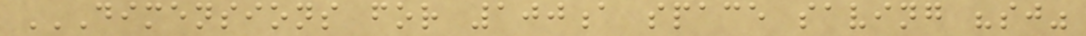DIMENSIONS FOR 100A SPACE SAVING "SJ"
